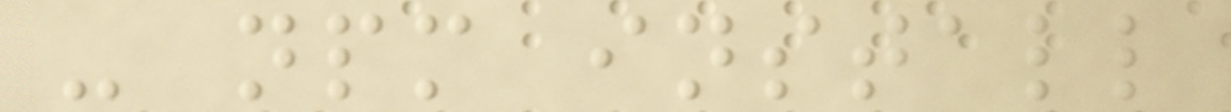- npm install
